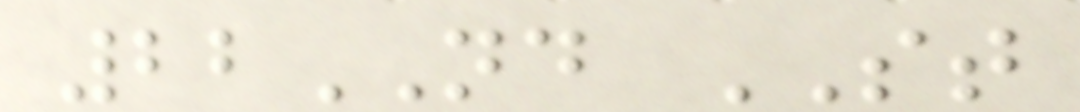22ND ST
